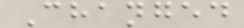Changed
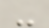-
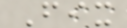Fix
